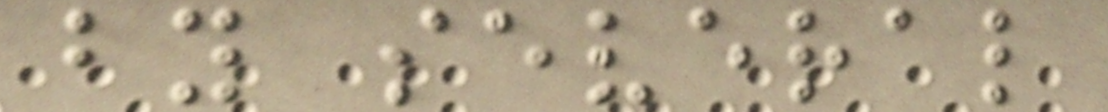by several
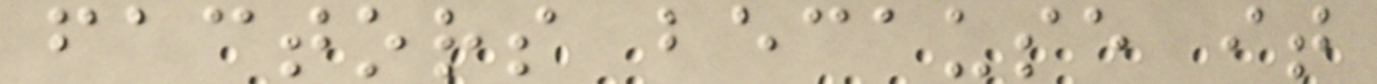factors because it
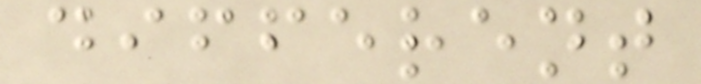different
